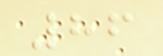86
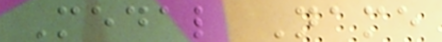Medal Name
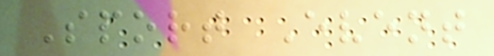Sport Event
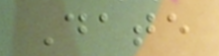Date
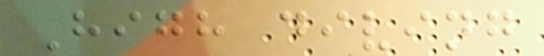High diving
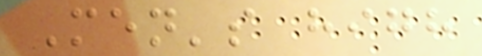Men's high
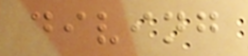diving
